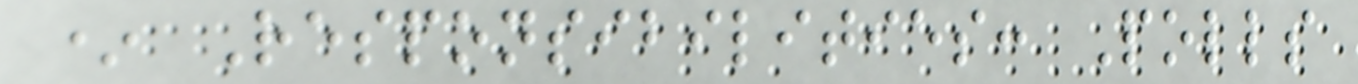* Responsibilities: Polls
